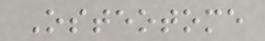Osteotome
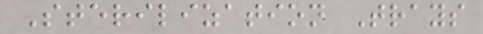Sterilization Trays
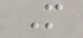M
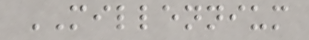MILLENNIUM
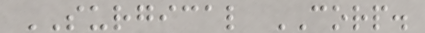SURGICAL CORP.
